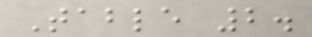Table 2.
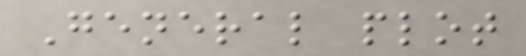General plot
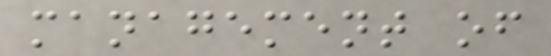management of
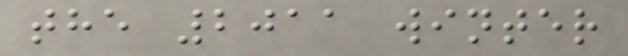the 2011 winter
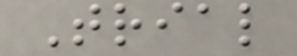Trial
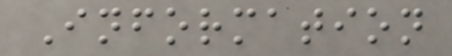Information
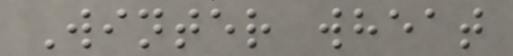Winter wheat
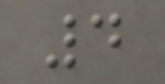4
